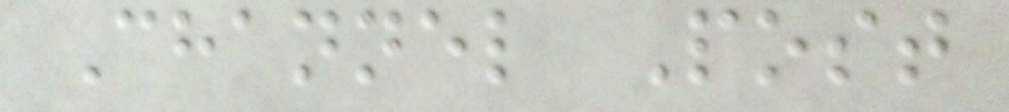Channel Post
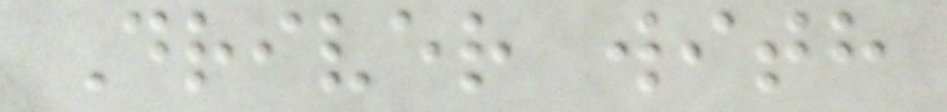Driver with
